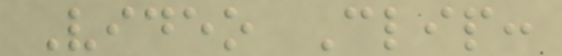Video Clip:
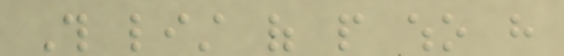This list of people who have
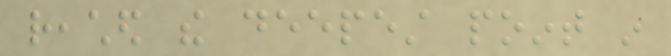reached the deepest point in
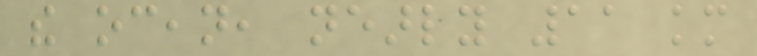the ocean, nearly 11 km
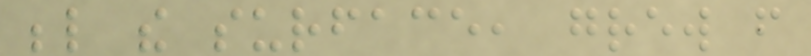below the surface, grew from
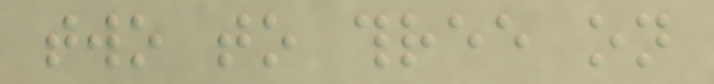two to three on
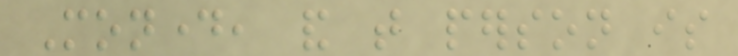Monday, and that person is
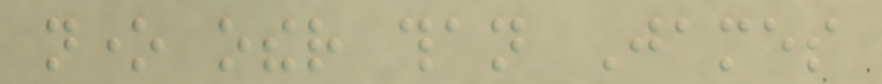none other than James
